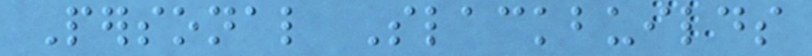Personal Slackbuilds
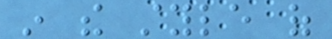in the style of
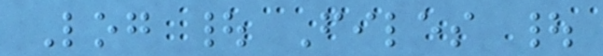Log | Files |
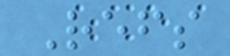Refs
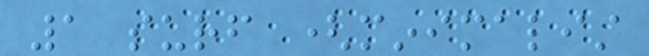1 surf (minimalist
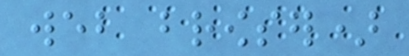web browser)
